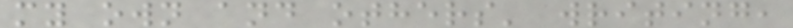my own and others' writing,
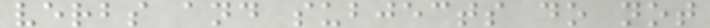verbs and subjects do not
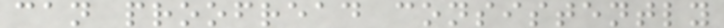can proofread consistently
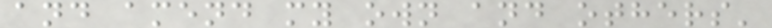and amend my own and others'
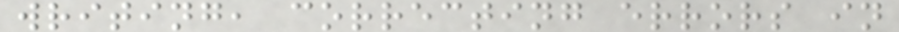writing, correcting errors in
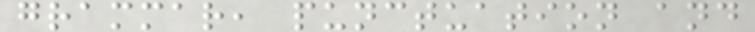grammar, punctuation and
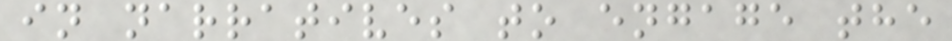in narratives to engage the
